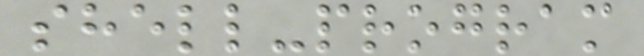shell-program
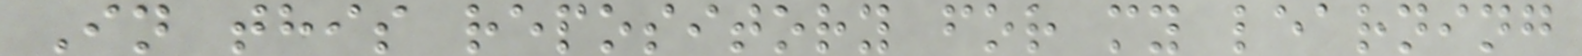In this repository for my learning
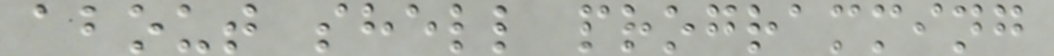about shell programming
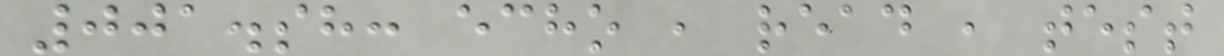001.sh: echo , read , test
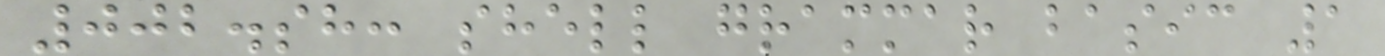002.sh: shell grammar basic 1
